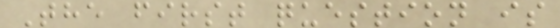The first question is
